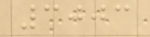3003
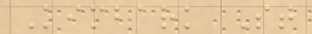Kimbark St
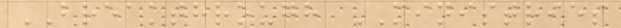BREAKTHROUGH MINISTRIES
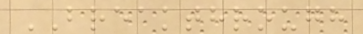BREAKTHROUGH
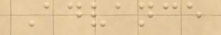Advance
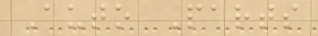Auto Parts
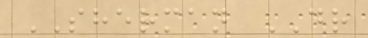SHERMAN DR
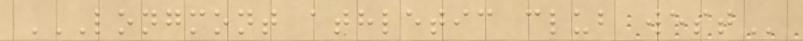LONGMONT ATHLETIC CLUB WEST
